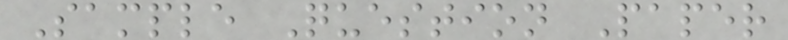Sample Question Paper
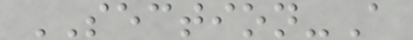SECTION-A
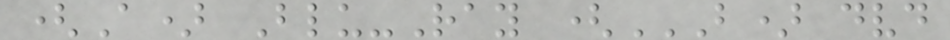(A) Blu-Ray (B) DVD
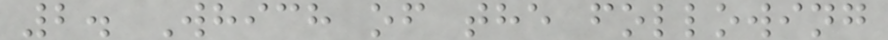2. Which of the following
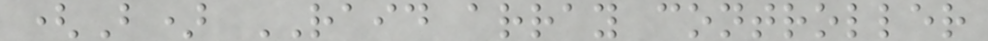(B) RAID array controller
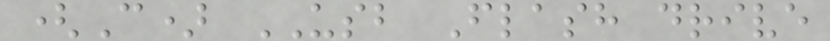(C) USB Flash drive
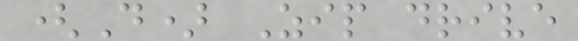(D) Zip drive
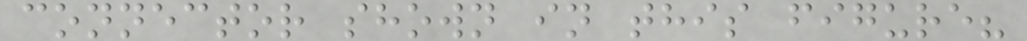connector shown in this figure?
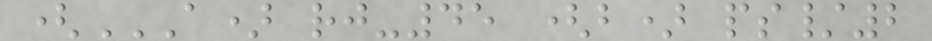(A) RJ-45 (B) PS/2
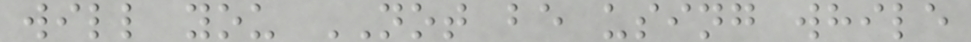will you NOT be using while
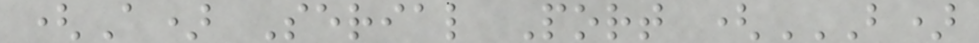(A) Serial Port (B)
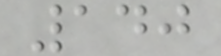140
